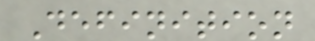Definition
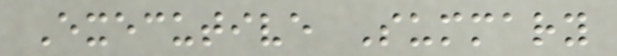Executive Summary
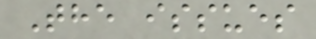The issues
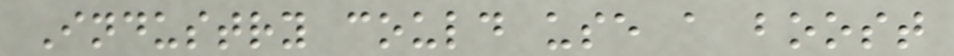Industry could use a boost
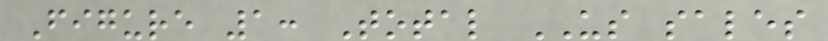Figure 1: Total US sales
